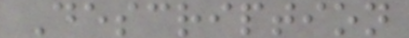Description
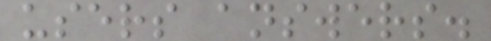users answers.
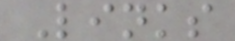Links
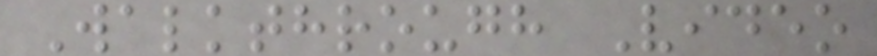Walkthrough Video
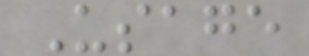Usage
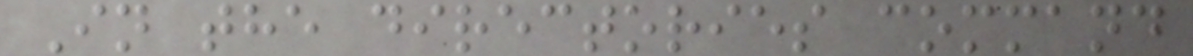In the directories command
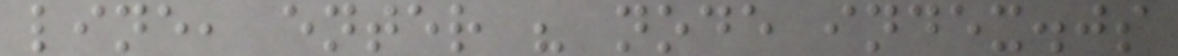line, enter " node index.js
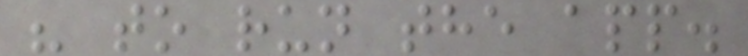" to run the app.
